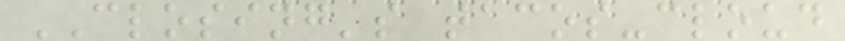CLOSING's tacos-cloud
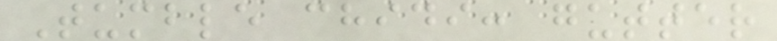Tumble chidi: gutter
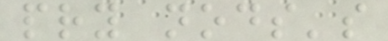pry nods's
